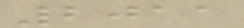2011
